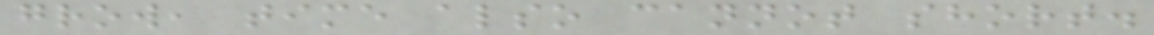grow, time also cannot short.
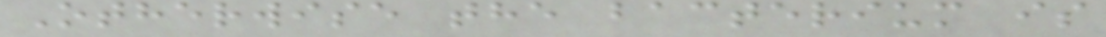Otherwise the bacterium is
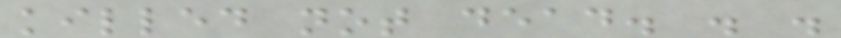killed not dead. . .
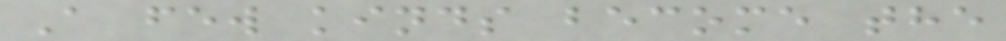A few kinds become the
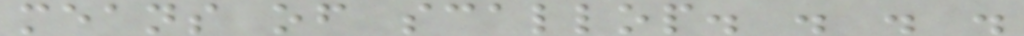means of scallop. . . .
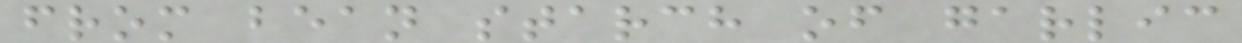from bean starch of garlic
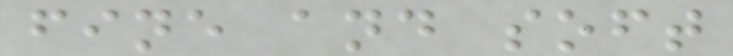fine and soft
